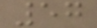57
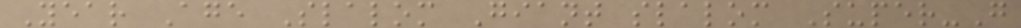Year Age Slalom Giant slalom Super-G
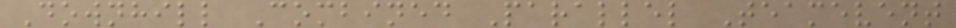Downhill Combined Parallel Teamevent
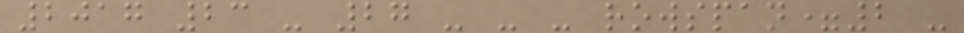2017 23 - 27 - - - rowspan=2 -
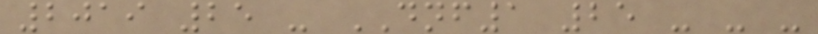2019 25 - DNF1 25 - - -
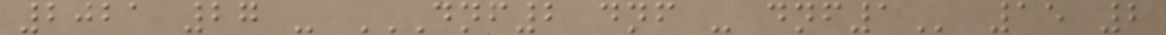2021 27 - DNF2 DNF - DNF1 15 2
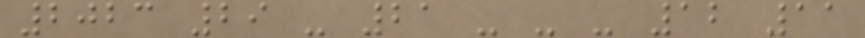2023 29 - 21 - - - 12 11
